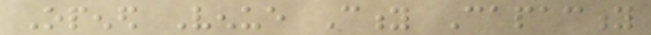Opened Venue City Capacity
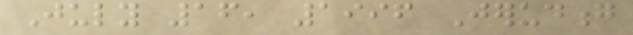July 16, 1996 Jerudong
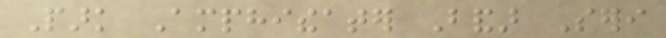Park Amphitheater Bandar Seri
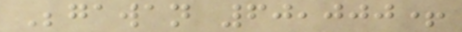Begawan 60,000+
